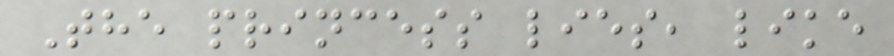The princess lies, like
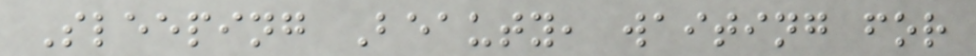Sleeping Beauty, waiting for
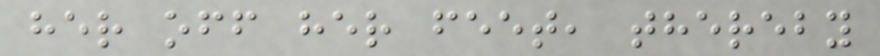her off her feet, thereby
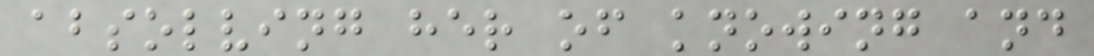absolving her of knowing and
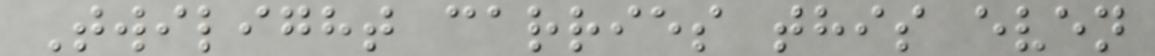Twilight carries this even
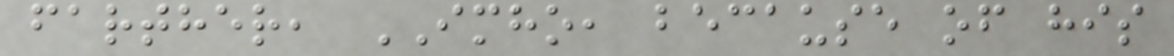farther, IMHO, because of his
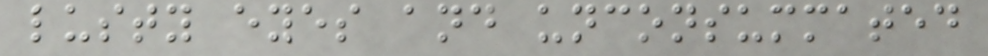lusty eyes and unconsummated
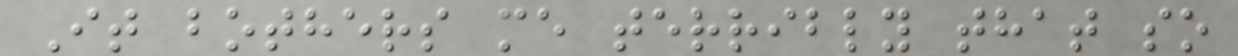It bothers me terribly that so
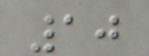10
